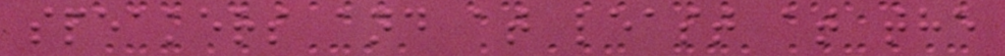speakers and at least at the
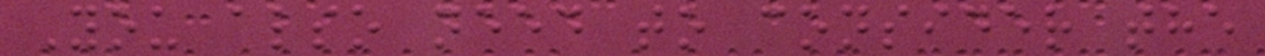You also need to consider the
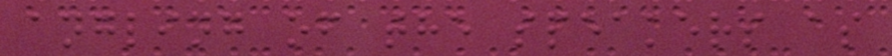angling of the speakers as
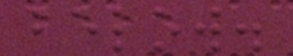below.
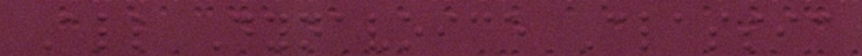All Dynavoice Classic
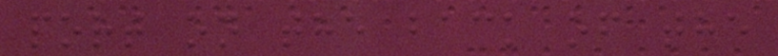port on the back of the
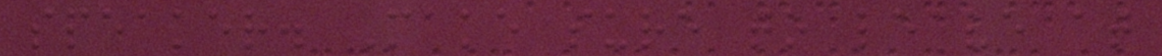speaker. Make sure to leave at
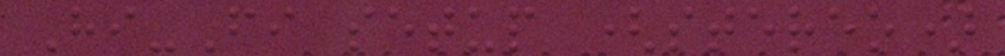Hi-Fi setup (stereo)
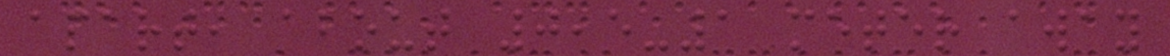apart, about 0,5-1 meter away
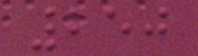250
